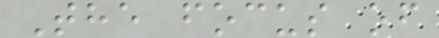The focus of
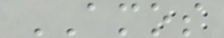AMOS
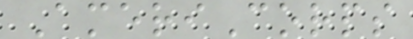AmeriCorps
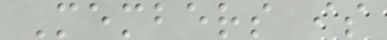Members is
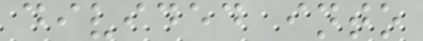divided into
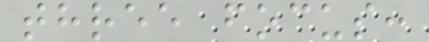three focus:
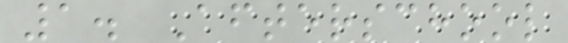1. Afterschool
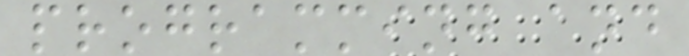programming and
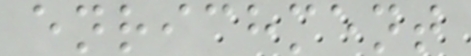enrichment
